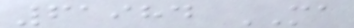61984 MA
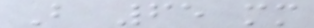B 65 mm
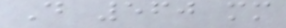D 560 mm
